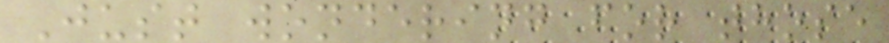Just wondering for those
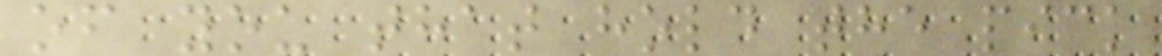of you that hold the pick
